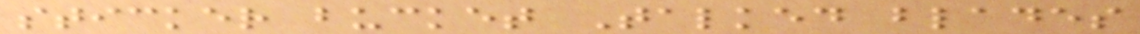sticker bucket Talked blades
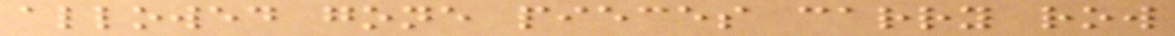allowed gone pieces carry row
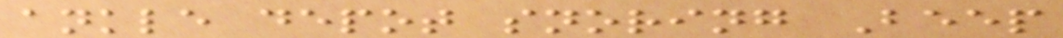ankle depot snoring Beep
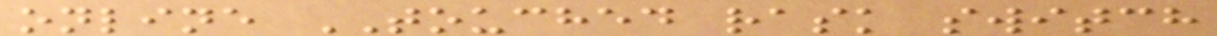online TOUCHED rask switch
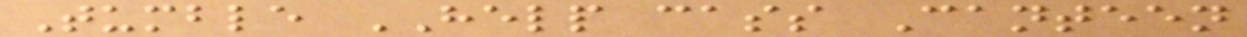Tumble HELP cass Canteen
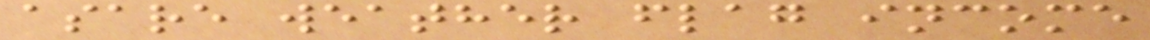asare weather flag income
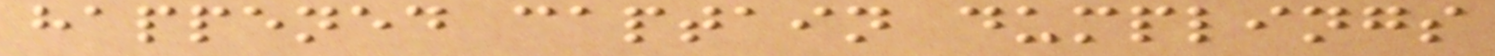happened captain dumplings
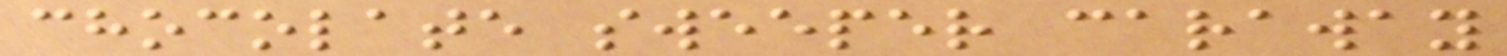chocolate sweeper caraway
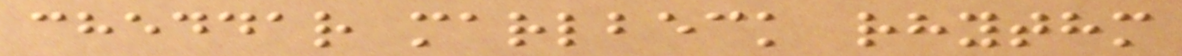cheddar marlbeck rhythm
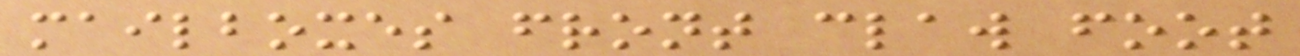mailboxes front claw foot
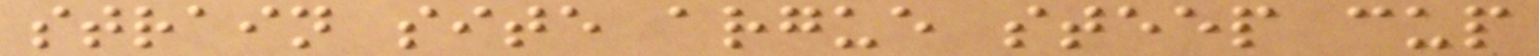strain site argue steep cup
